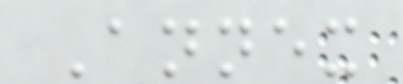Annex
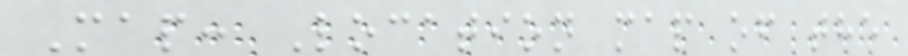Map: Location map of the
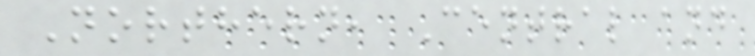Northern, Central and
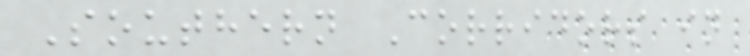Southern Corridors in
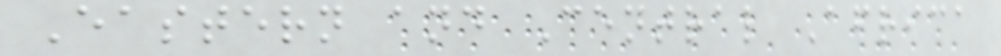Eastern and Central Africa
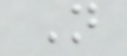N
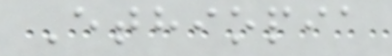Ethiopia
